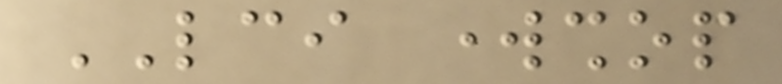LCI workshop
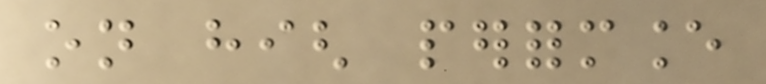on high performance
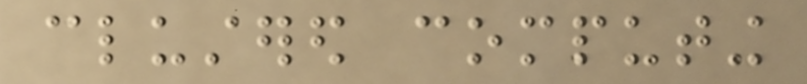clustered computing
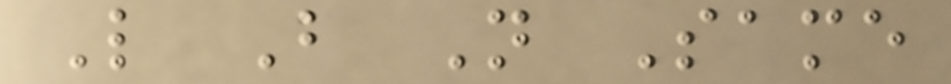Like But Not Same
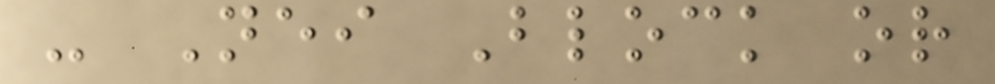- Neither Block or
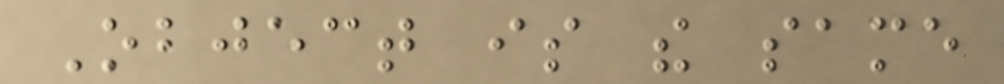Object is the same
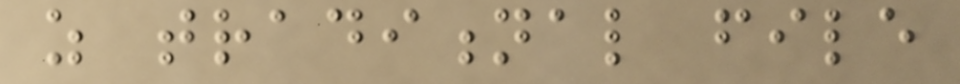as traditional file
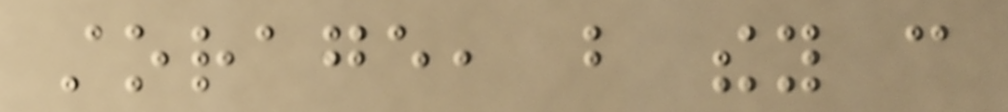storage, but they can
